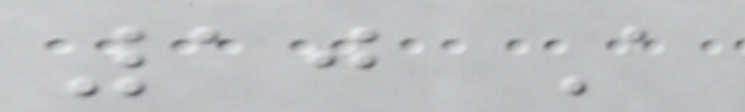10 A
